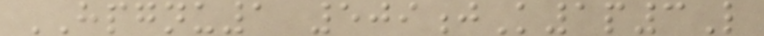HPGNU1 509jK1p3L
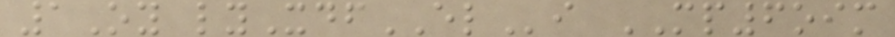1Oy lyXdfELi MP6oim
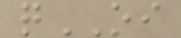qOI
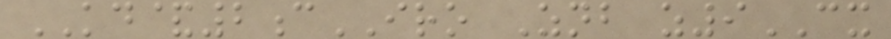KD&2cIRO Znb z9CX
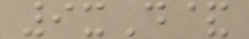9xD&
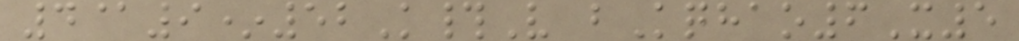4@9*52K#V bKqhao6X5
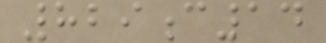829c14
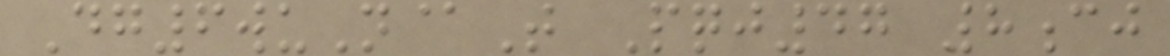Dg6wuN@T Pqj47 8cj
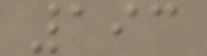193
